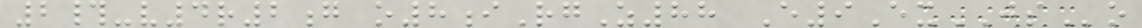2#-v4r2g o8iRgZ88 E9ExJSo
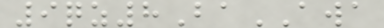9qz8BaAWA
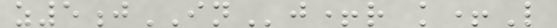z5jINj+r k+L
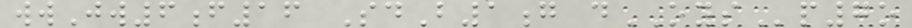wwJw6f16 SdB1g dOYSp7o
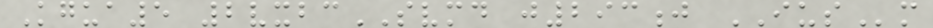Kgua5 2vxbcSVMD j293j IUSm
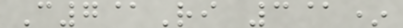C7@Ri 3@*
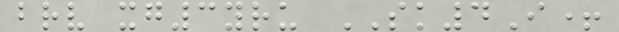brv xg3yru SK4I+
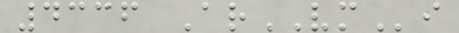4336 ArVMi
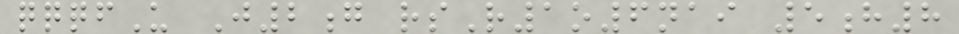qqqfU J2g rsR1o6nai 5h8
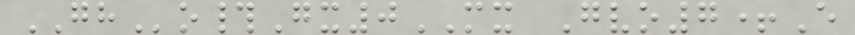GHo#Gx0MX Gvo7+E
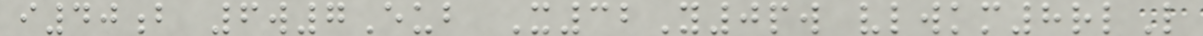i40b 6w7Eub X32Y0pw vlwkm8rlL
